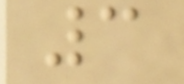3
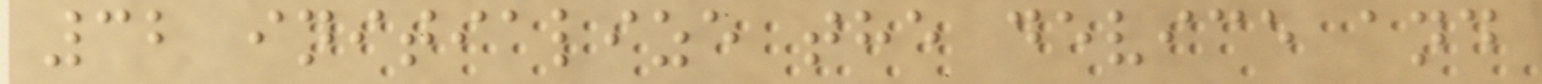32 initialize the device and
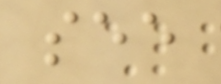see
